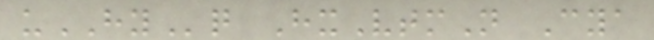uHYq HxVtmN Cya
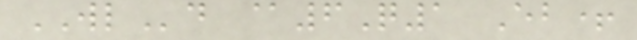WLd @6Q1 Eb+
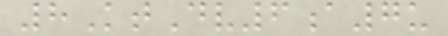8KtDv6a7u
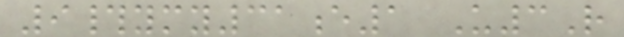9#ymy31e1 U3R
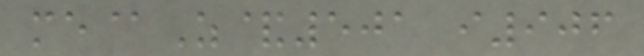me@Z&501 i906
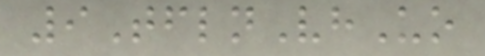9TflnVhUo
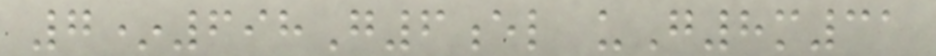7*698G6el uG8m31
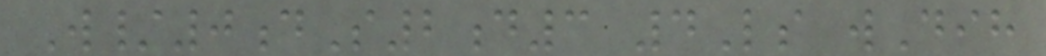W/0dS2d3 4Ls wDih
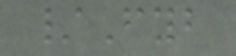/Fyb
